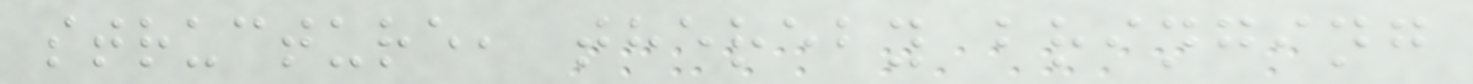structure, thereby bringing
